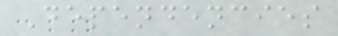Dependencies
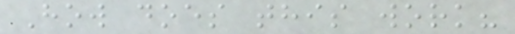How does this work?
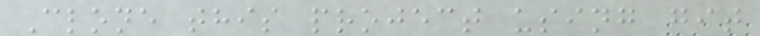Clone this project using git
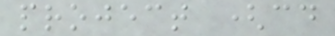project (cd
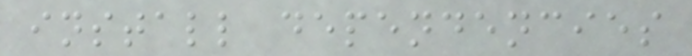install dependencies
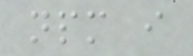npm i
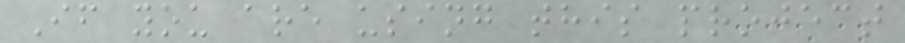If you are using this project
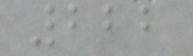222
